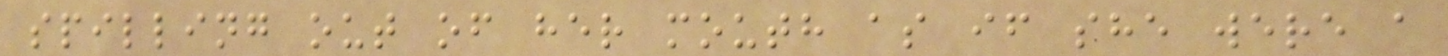spilling out of her mouth as if she were a
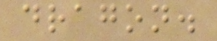dragon.
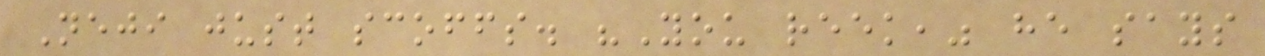Neji just scoffs. "You reek," he says
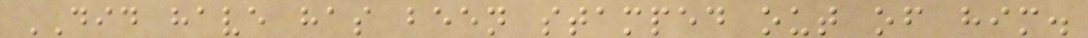DID have has been stamped out of him.
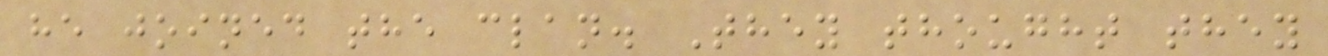he joined the clan. They thought they
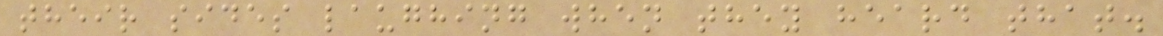their sides laughing when they heard that.
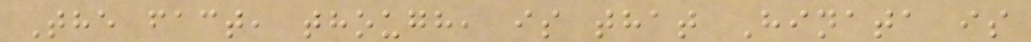The fact, though, is that Hinata is
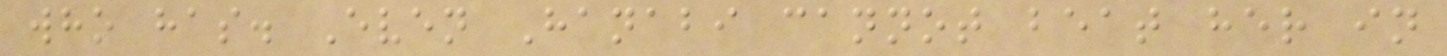who has. Even Hanabi cannot beat her in
